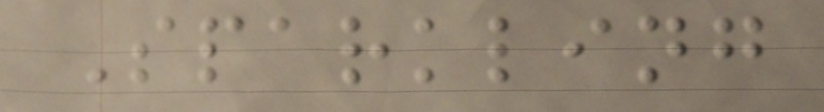Sparkling
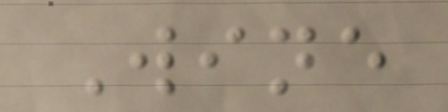Wine
